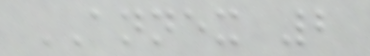ANNEX 2
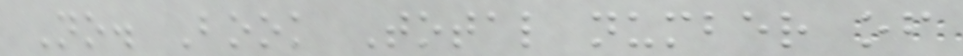No. Book Total number of
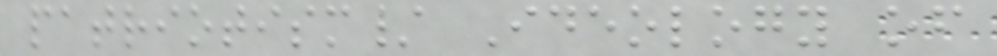patriotism/ Ideology of
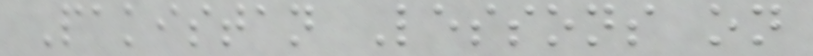Pakistan Lessons on
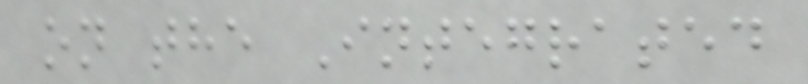on the Integrated
